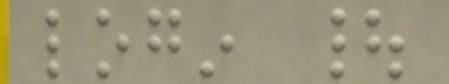login |
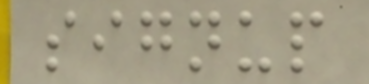signup
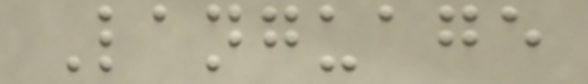Language
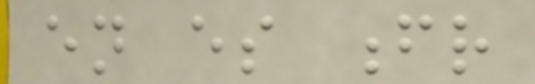en es fr
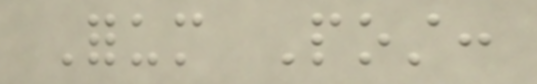Forum Post:
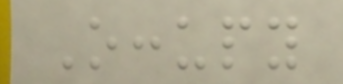Occupy
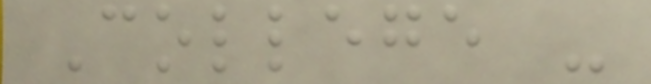College -
